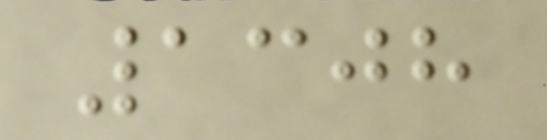1308
